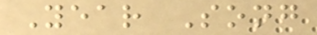Year Song
